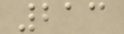213
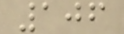106
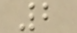2
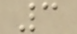3
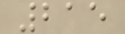215
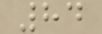84
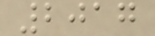2017
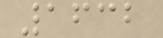1632
